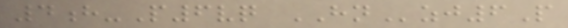4h-P6vq HNzj6P
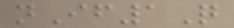nIf1Q
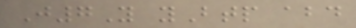J7Y yBtp abd
